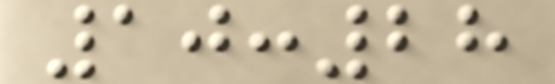10:28
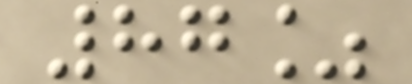87%
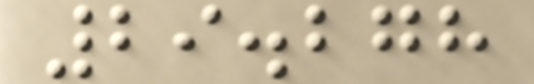29.278
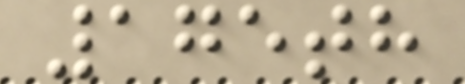175th
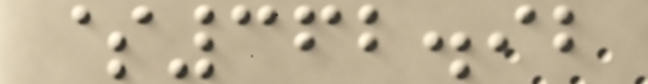$362.92
